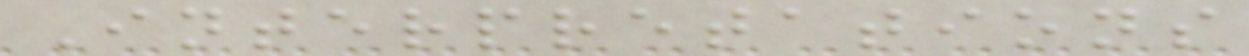Interpretations
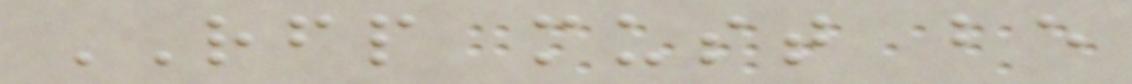RFP must be
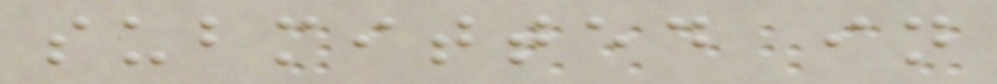submitted in
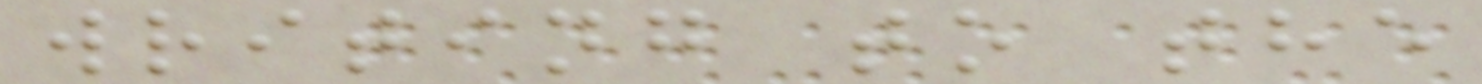writing to the
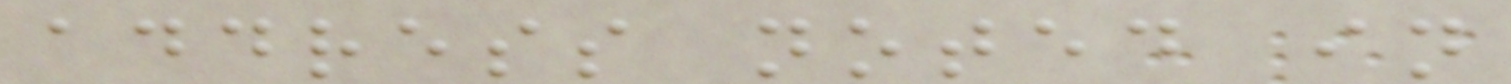address noted in
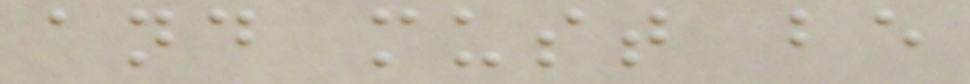and must be
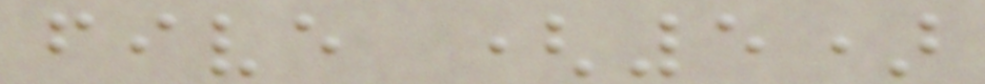five (5)
